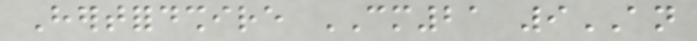Hertfordshire CM21 9AN
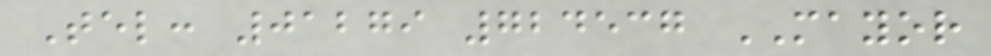Tel: 01279 724537 MAYOR
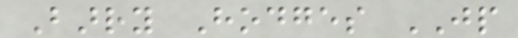Barry Hodges JP
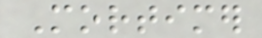Mortimer
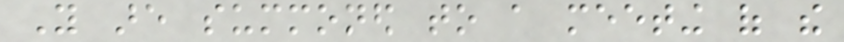You are summoned to a meeting of the
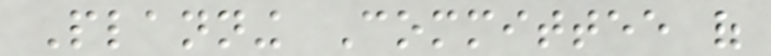Planning Committee of
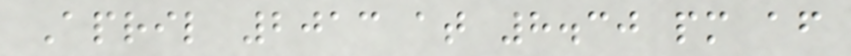April 2013 at 8.30 pm after
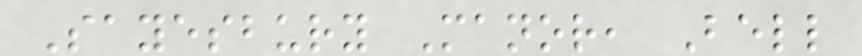Sayesbury Manor, Bell
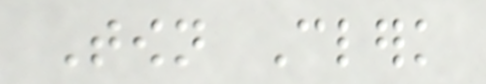Town Clerk
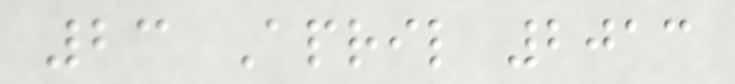23 April 2013
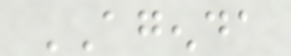AGENDA
